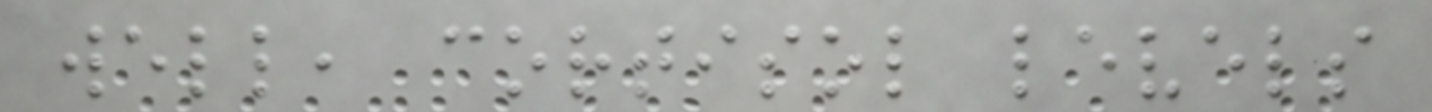well, cortisol levels
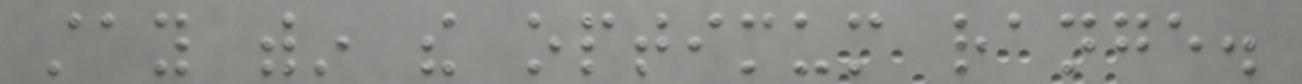stay within the optimum range.
